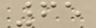65
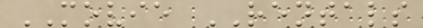MOVIE RENTALS
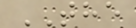THE
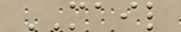MAIL
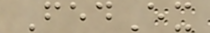FedEx
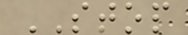STOP
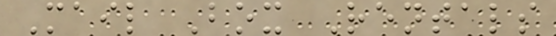Mail Box Rentals
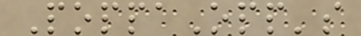PoppaOpp's
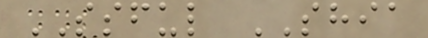SSFUL SHIA
